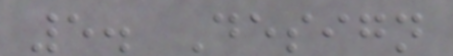5. Design
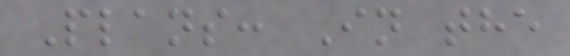Plans: In the
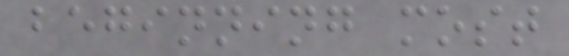beginning most
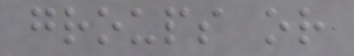groups or
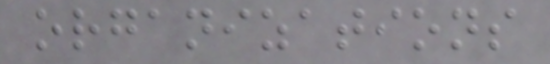organizations
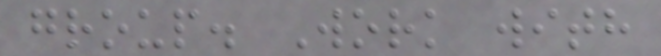group. Work with
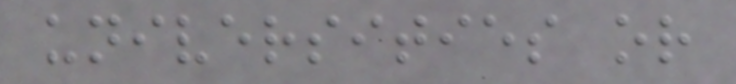universities or
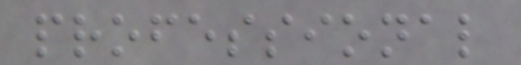professional
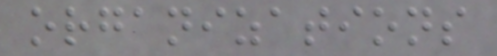organizations
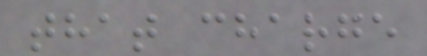that charge
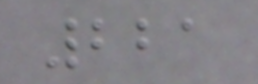221
